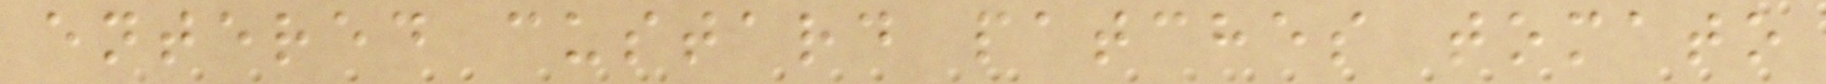entered custard patches tomato
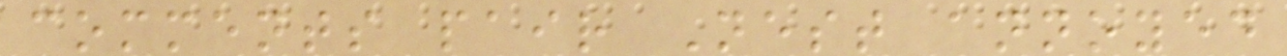comments pair Nest annoyed
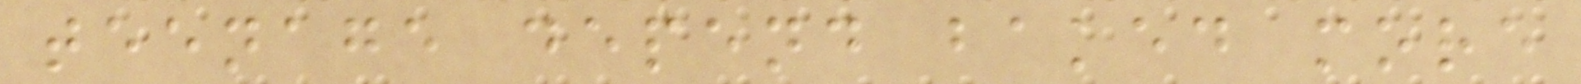teenage depend baked more
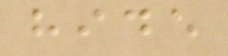hide
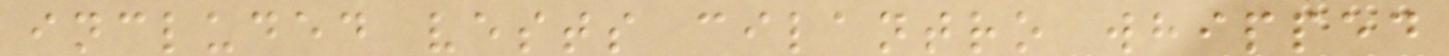included vests cilantro whipped
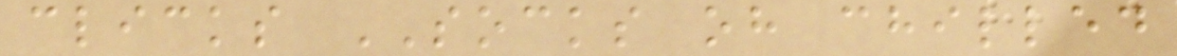clicks SOCKS oh chilled
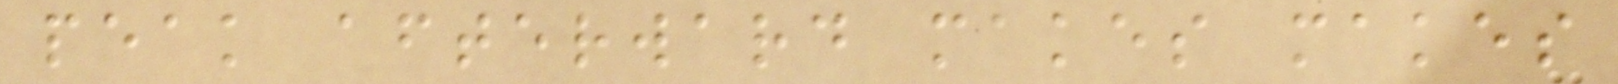peak afterward makes makes
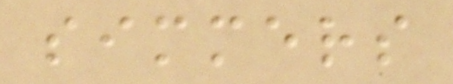simmers
